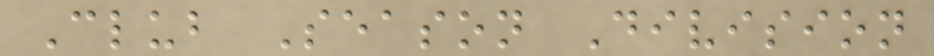Club Season Division
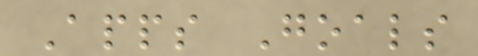Apps Goals
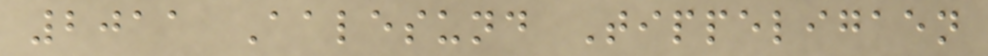2011 Aalesund Tippeligaen
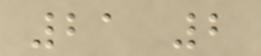21 2
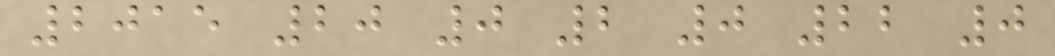2015 20 0 2 0 22 0
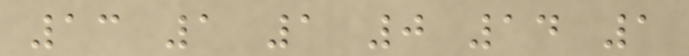13 1 1 0 14 1
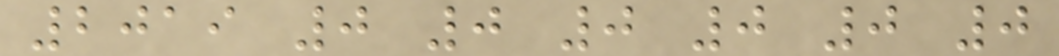2019 0 0 0 0 0 0
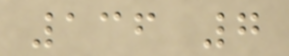136 7
